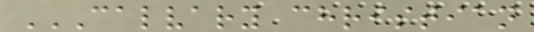CALVARY CHRISTIAN
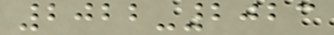2022-2023
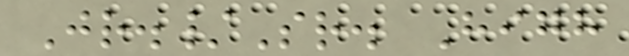Jr./Sr. High
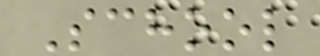School
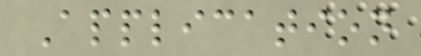Application
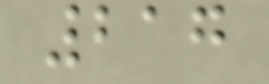217
